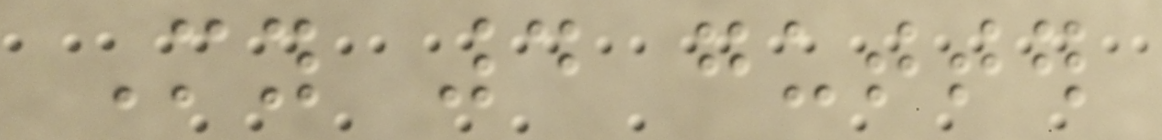My 4 gutter
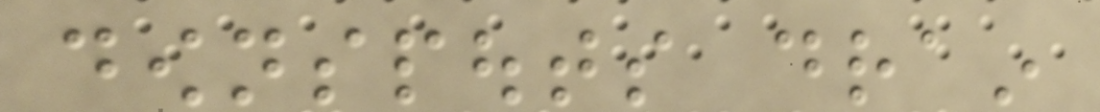downspouts drain
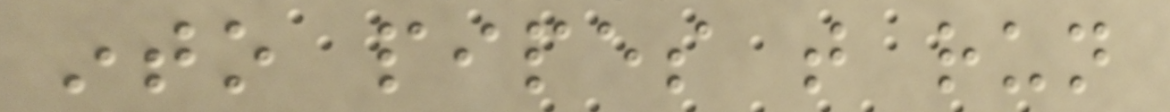into pipes that run
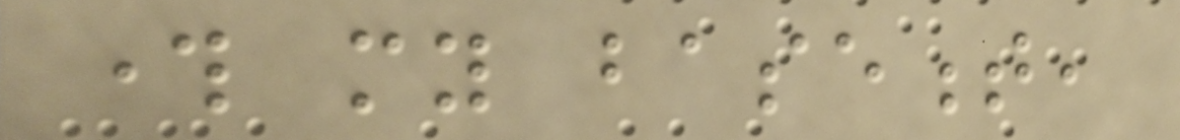through my basement,
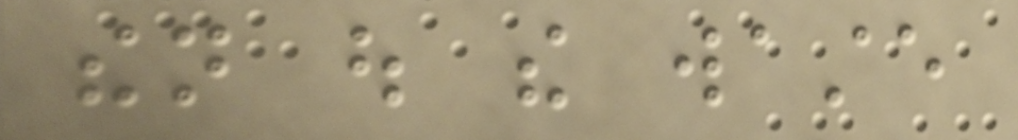then out the waste
